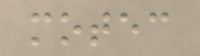motec
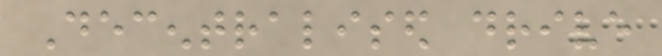Decentralised drive
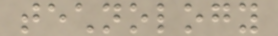technology
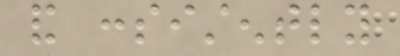and consistently
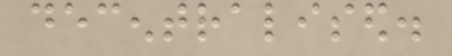decentralised.
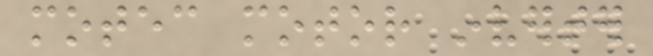motec motor inverter
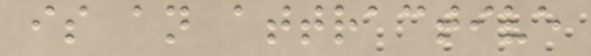is an attractive
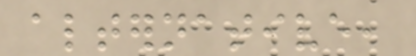alternative,
